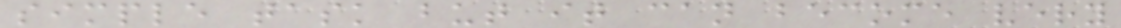simple task but it can become very
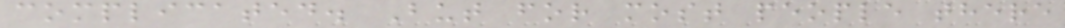complicated. But for most people there
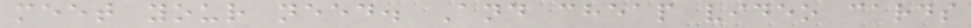meet your need. And cheap video cards
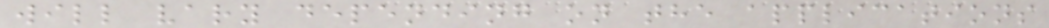will vary depending on the applications
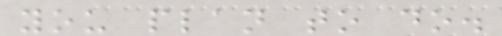you plan to do.
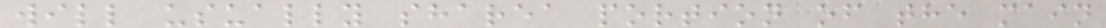will usually sharea portion of the main
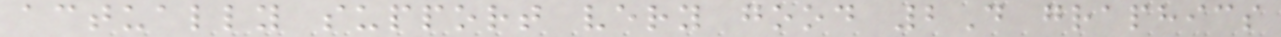actually support very good 2D graphics
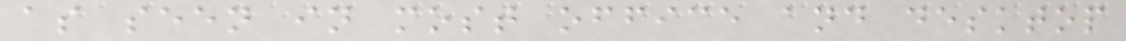as seen in most office and desktop
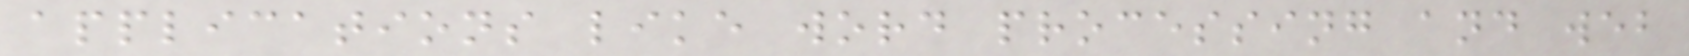applications like word processing and web
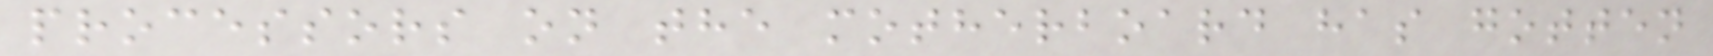processors on the motherboard has gotten
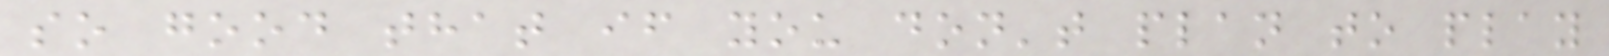so good that if you don't plan to play
